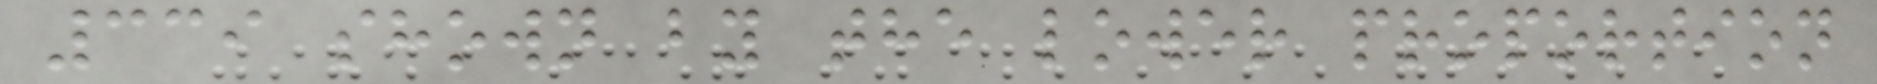339 shown by the lower proportion
